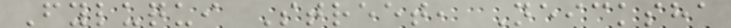Fyluqui Street, Neicksha
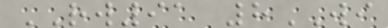RW91 8WI
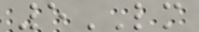5LM
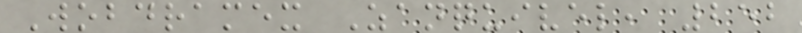Wobdramex Zanquivel, 252
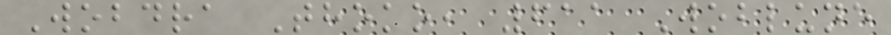Wobdra Thoko, 611 Woblune
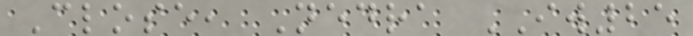Close, Nedra IW25
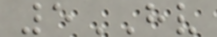5HV
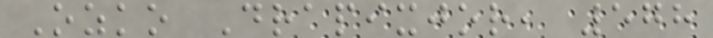Ozko Drapixjor, 578
